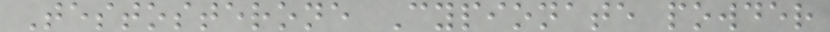Testosterone Cypionate powder
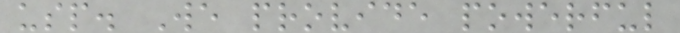usp. We provide powerful
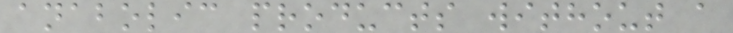anabolic products without a
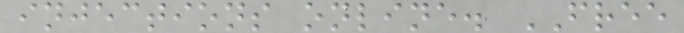injections online. FREE
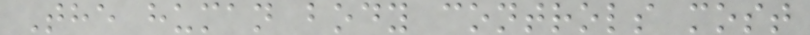The human body controls most
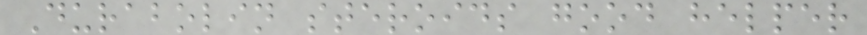Durabolin steroids good helper
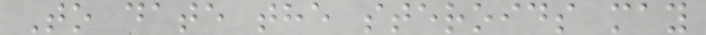To date the steroids may
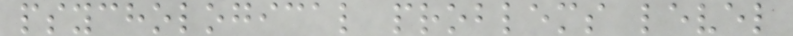psychological problems level
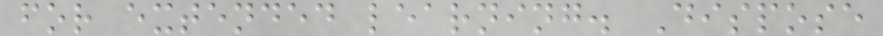for extended learning. Dispose
